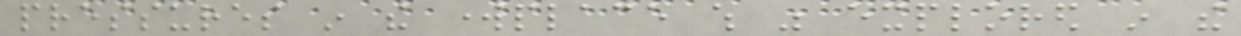pressures in the workplace which was explored in the
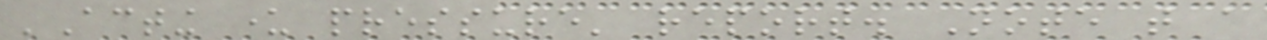'Acting under pressure' report. Note that a
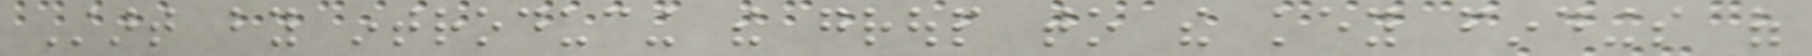Start by introducing the group to the key findings of
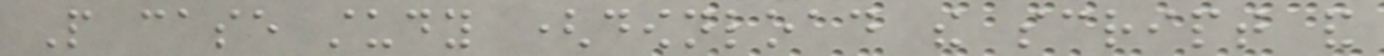People case study (download the script and
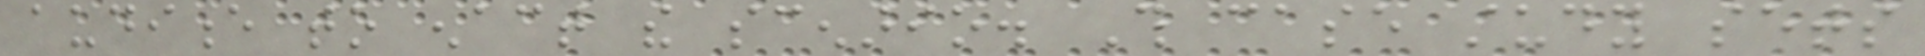audience to enact the scenario. This case study sets
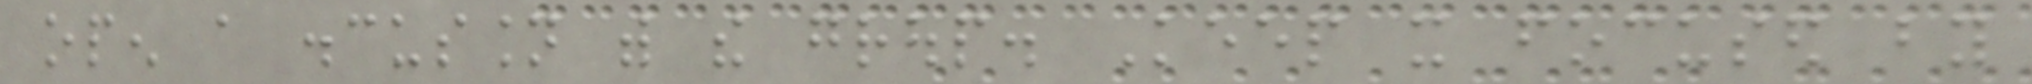open a discussion with the group. Keep it focused by
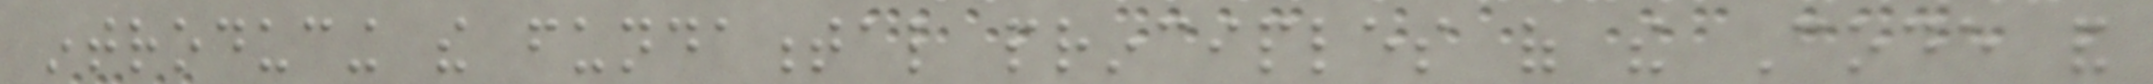introducing the fundamental principles of the Code and
